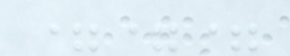===
